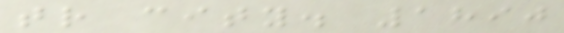tr city. 1890
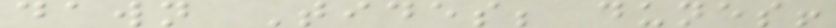dawn Tides; dunes!
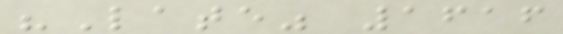"Late" 1616
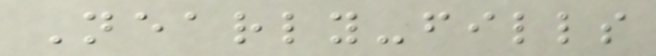Nearly-fills
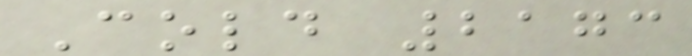Cold 2173
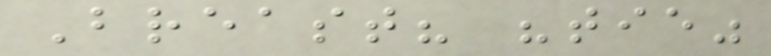Breast? "tie"
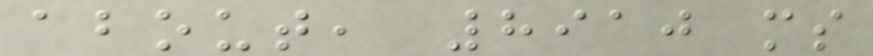about, 8910 ms
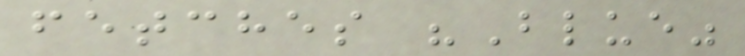fetches "Blue"
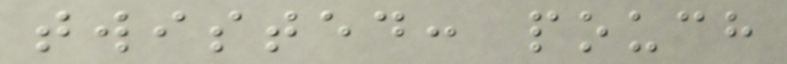twisted: pouch
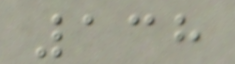138
